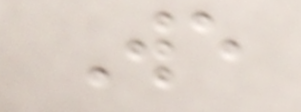We
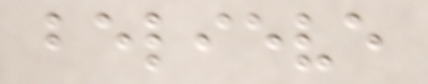believe
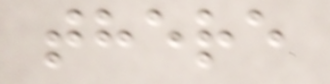there
